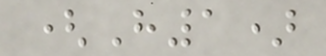(H1)
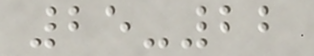25-22
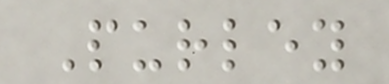Purley
